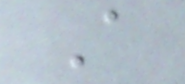A
